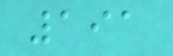191
